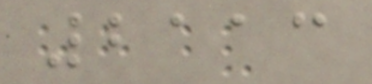2113
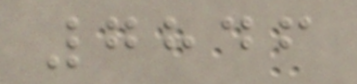7846
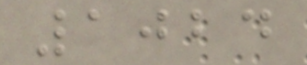1024
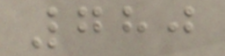780
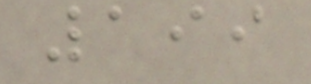199
